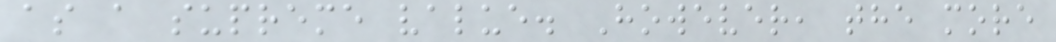as a supreme value. However, the more
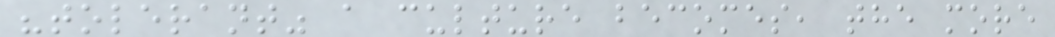"tolerant" a culture becomes, the more
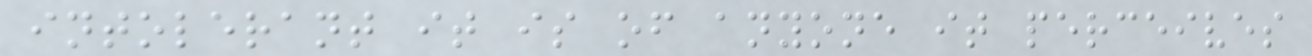intolerant it is of anyone it perceives
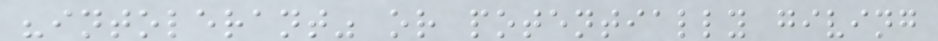"intolerant" or potentially giving
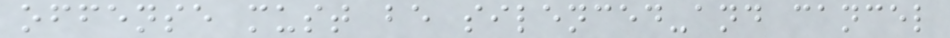offense must be silenced-and cancel
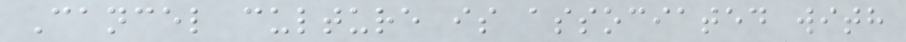Cancel culture is associated with
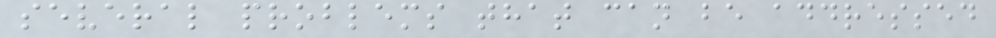several problems that can be addressed
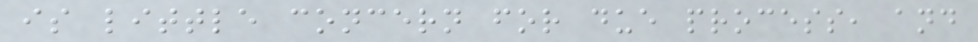is little concern for due process, and
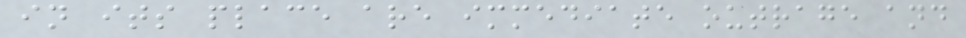in its place are immediate outrage and
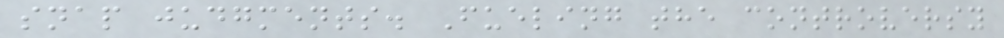snap judgments. Fueling the controversy
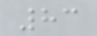83
